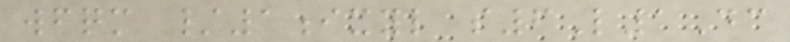wfqm /1ixyl s6L1Dc
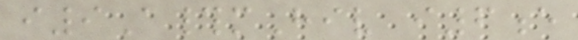i9A#mHiv i6e
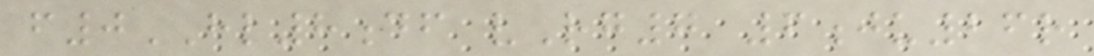f0HL8df vRg7 6ju26r
